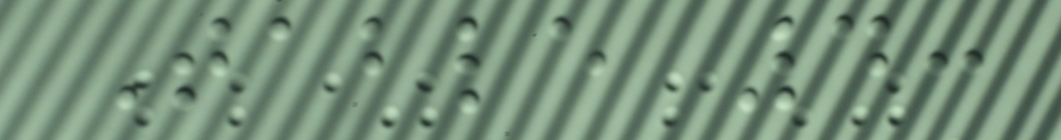Table 4:
